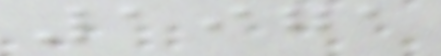1971
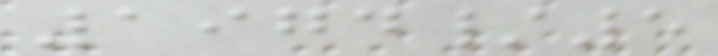1974/5
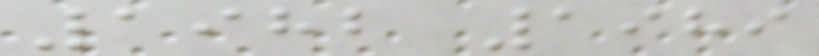1982 1989
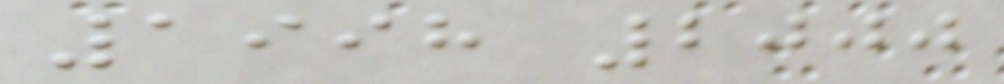1998 2000
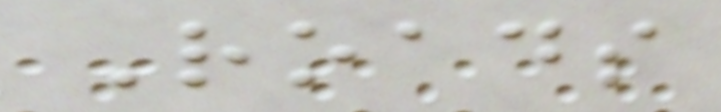Roads
